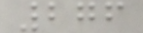276
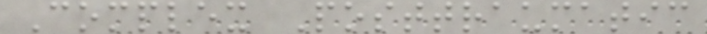Complex Posttraumatic
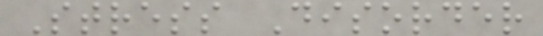Stress Disorder
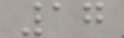17
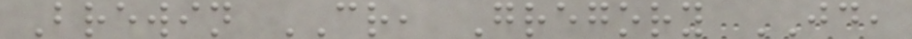Brewin CR, Gregory JD,
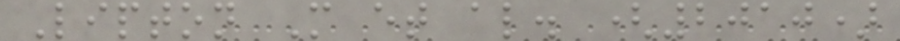Lipton M et al. (2010)
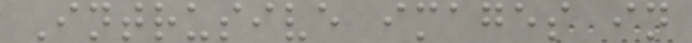Intrusive images in
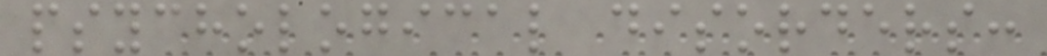psychological disorders:
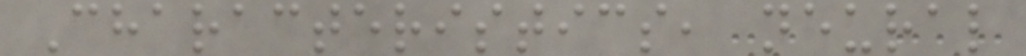Characteristics, neural
